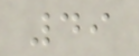49
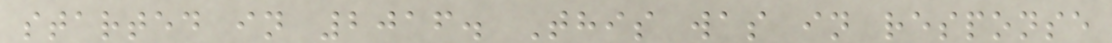started in 2016. This was in response
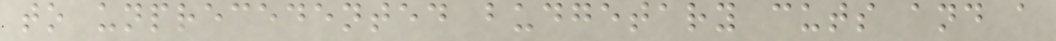to unprecedented budgetary cuts and a
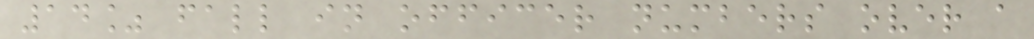14% fall in officer numbers over a
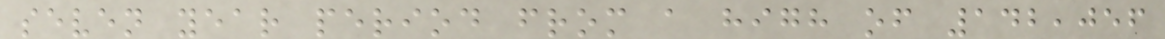seven year period from a high of 142,056
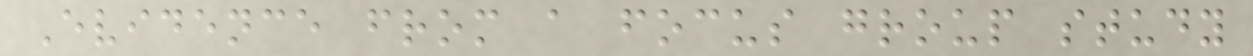Evidence from a focus group study
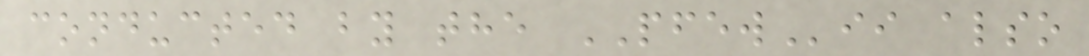conducted by the PFEWii also
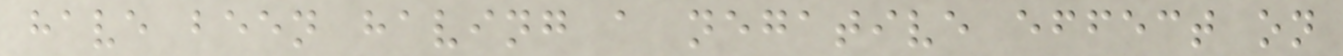have been having a negative effect on
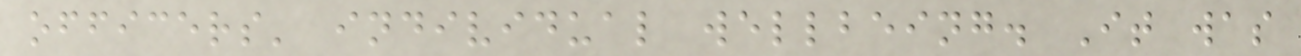officers' individual wellbeing. It was
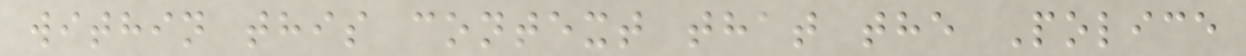within this context that the Police
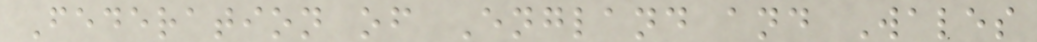Federation of England and Wales
